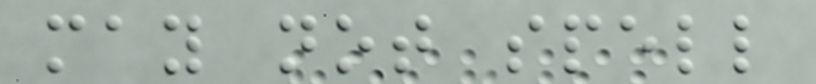may not spell
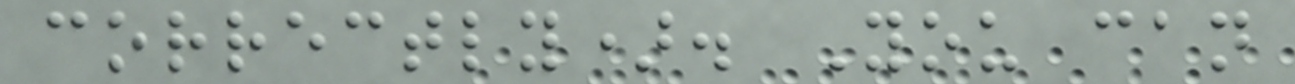correctly). You can
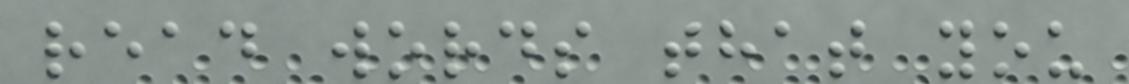read words that you
